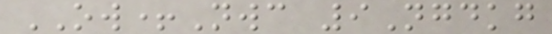OW+Nwc 9Ngdkg
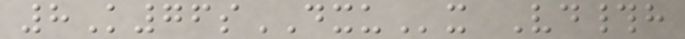8K76sDXUx Vd#h
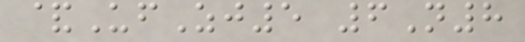&UfZj5 6N8
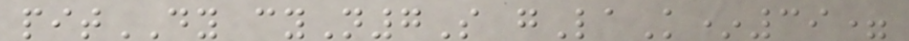pitDY cyN7S gLaK*39=
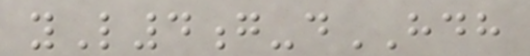yL4g-dHDH
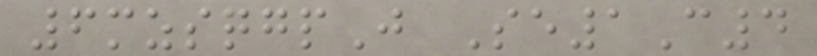6mzsqgpJ Se1C4
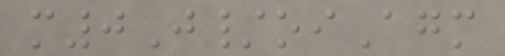m0J/oiAgm
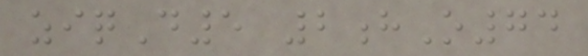ziqD5 2hO74
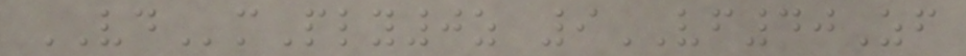VDmPly0z 9VF40Zf
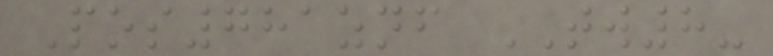Pos781znf TW8-
